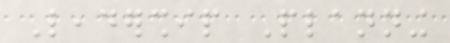Leadership Planning
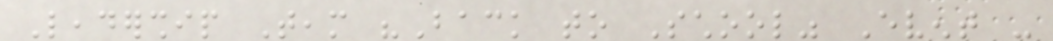Leadership Team "Back to School" Event -
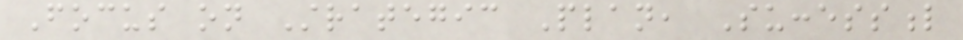Focus on Strategic Plan, Successful
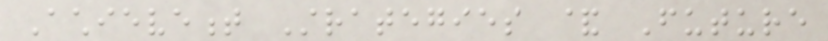Achievement Strategies & Future
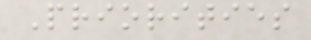Priorities
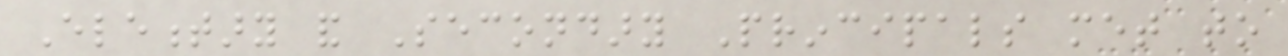Elementary and Secondary Principals met to
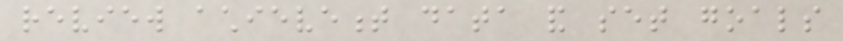review achievement data and set goals
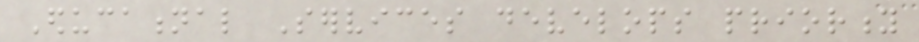Educational Services develops priority
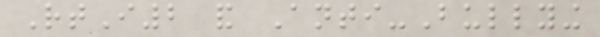RtI2 and Anti-Bullying
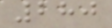280
